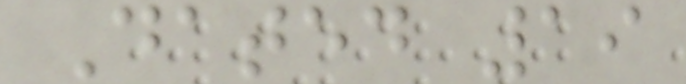Dated 19
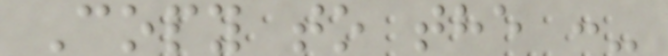Copy to the :-
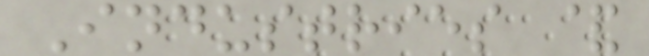Industries &
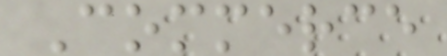Commerce
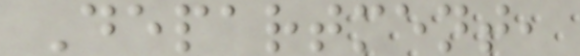Department,
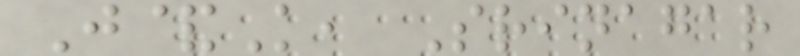J&K, Srinagar
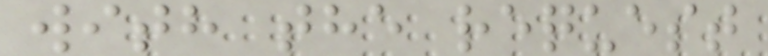with the request
